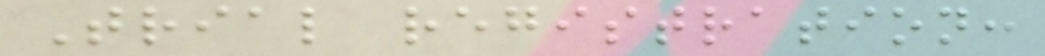Trial registration:
